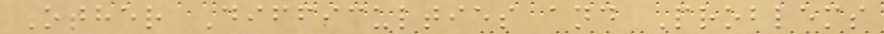Other Difficulties and Problems
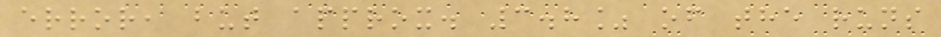error, but approx. 3.8% of the runs
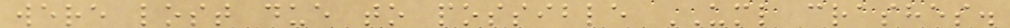were lost due to possible UML crashes.
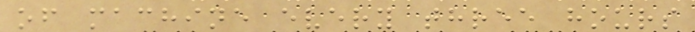of machine every three hours
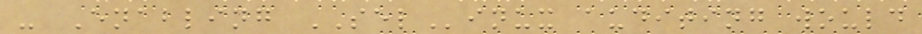- Enabling SELinux auditing would
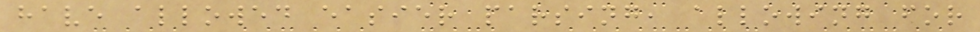have allowed easier parsing, allowing for
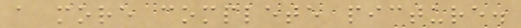a more complete picture.
